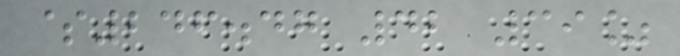$246.47 42 39%
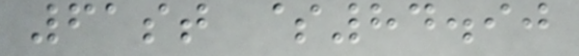61st $84.90
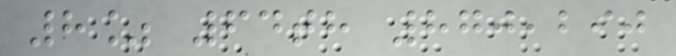8% 64th 870,290
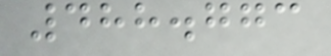488.773
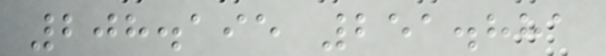208.195 251.881
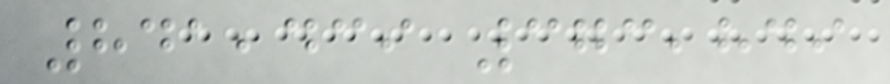841,439 373,849
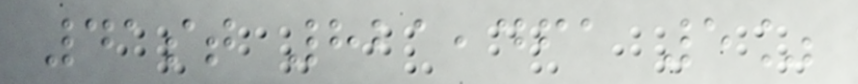41st 821,461 5%
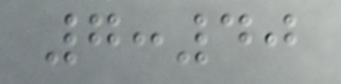7:40
